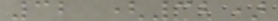32 (32)
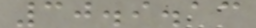30.9.13
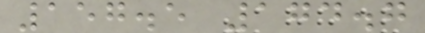157.5 174.7
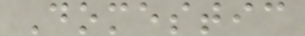Domestic
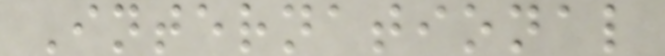International
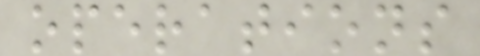operations
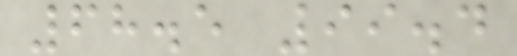68.5 99.4
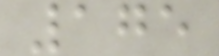175
